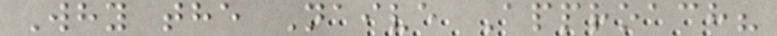Why the Naive Approach?
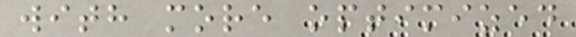with more optimized
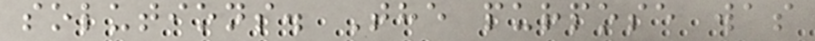solutions. The purpose was
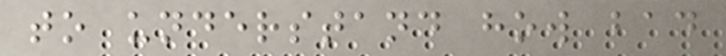to understand how bad
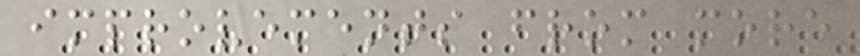improvements from more
